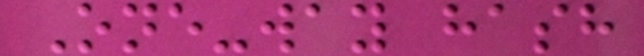One-way hash
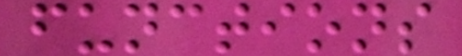functions
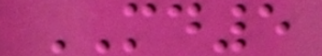MD5
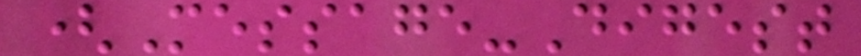(Message-Digest
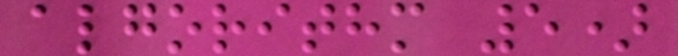algorithm 5)
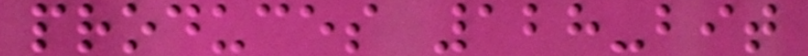produces 128-bit
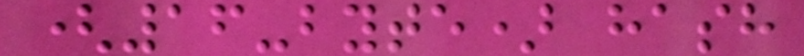(16-byte) hash
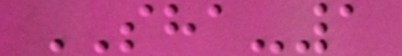SHA-1
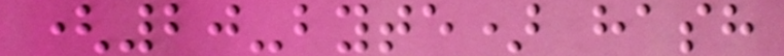(20-byte) hash
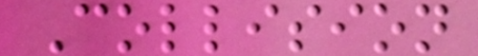Collision
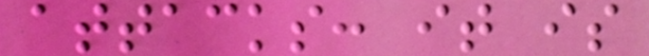attacks: it is
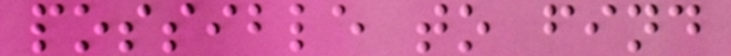possible to find
